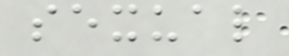sexual
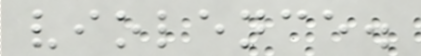violence.
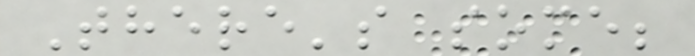There's some;
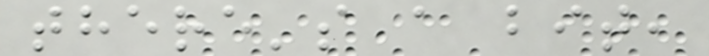there's a bit,
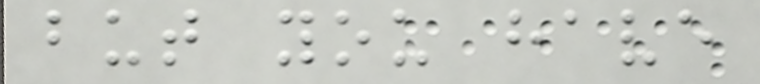but you have
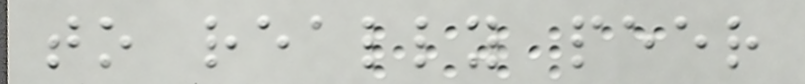to really peer
